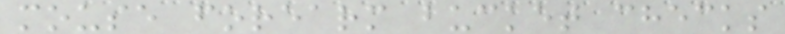mouse forearm bucket checks
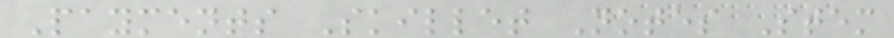Payments Skillet Notes Stem
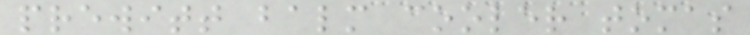prewitt balm cooler tomas
